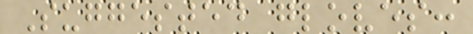Suggested gloves:
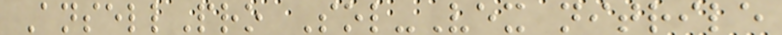AnsellPro Sol-Vex nitrile
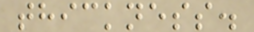thickness.
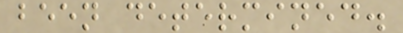been determined.
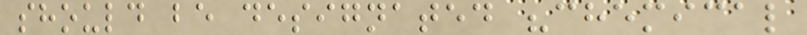should be designated "chemical
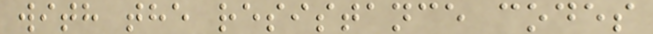with the resistance codes
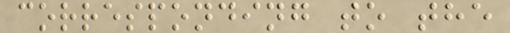corresponding to the
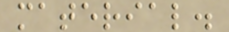material.
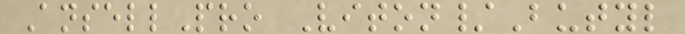AnsellPro Viton/Butyl
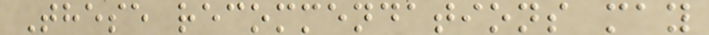These recommendations may
